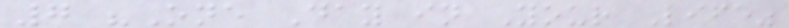7 "One Day in Your Life"
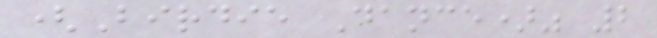(Birdie Dance)" 2
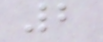2
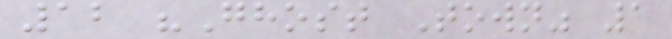12 "Ghost Town" 1
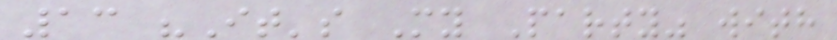13 "It's My Party" with
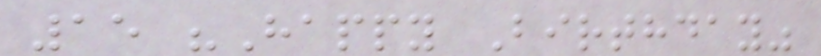15 "Happy Birthday"
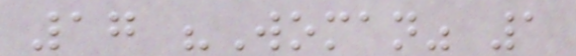17 "Woman" 1
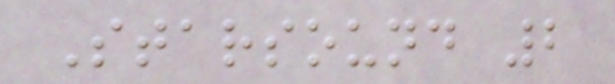Starsound 2
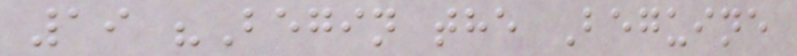19 "Begin the Beguine
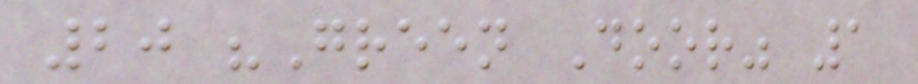20 "Green Door" 1
